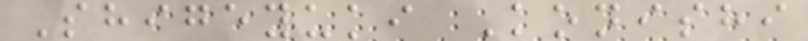Shigeyuki Konishi
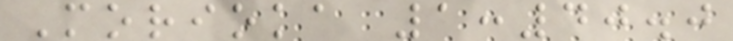Morioka 1:40.0
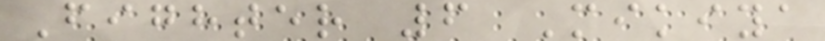Fighter 6 Mikiya
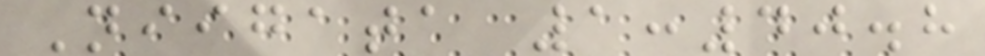Niigata 1:40.8
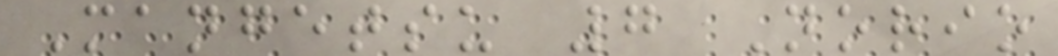Mangetsu 7 Norio
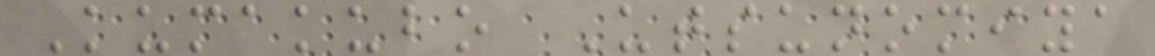Kumakubo Utsunomiya
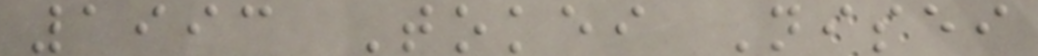1993 Tokei Nisei
